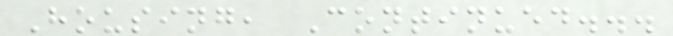Housing, Continued...
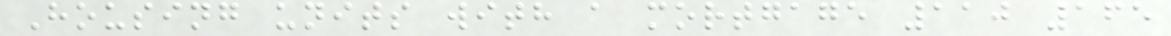Housing units with a mortgage 110 165
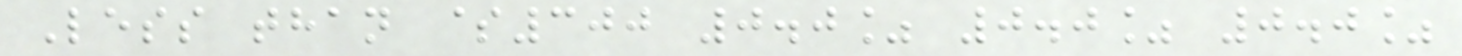Less than $300 0.0% 0.0% 0.0%
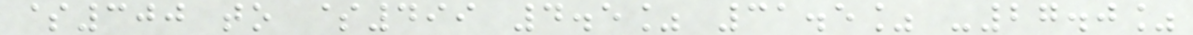$300 to $499 4.5% 31.5% -27.0%
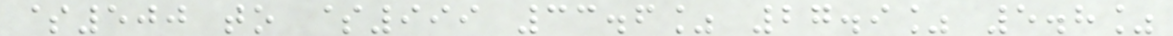$500 to $999 33.6% 27.9% 5.8%
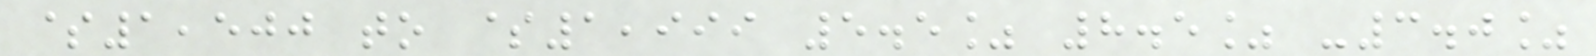$1,500 to $1,999 5.5% 8.5% -3.0%
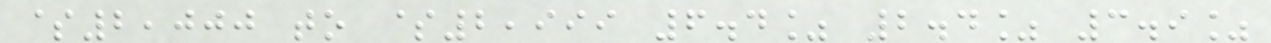$2,000 to $2,999 6.4% 2.4% 3.9%
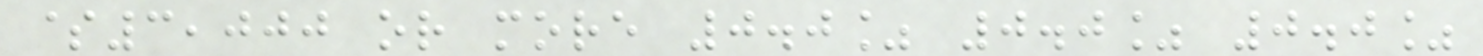$3,000 or more 0.0% 0.0% 0.0%
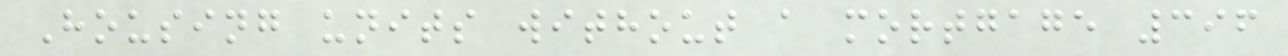Housing units without a mortgage 396
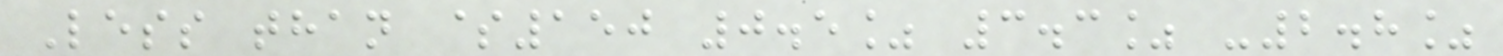Less than $150 0.5% 3.3% -2.8%
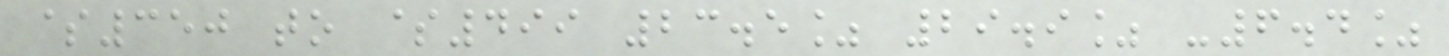$350 to $499 23.5% 29.9% -6.4%
